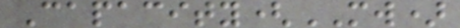Capacity(MW)
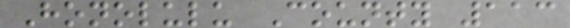Honolulu County 113
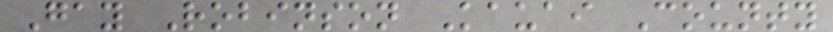Gay Robinson Kauai County
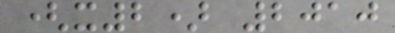(x2) 2010
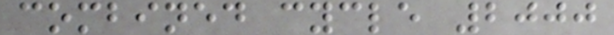combined cycle 2000
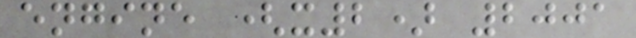engine (x2) 2001
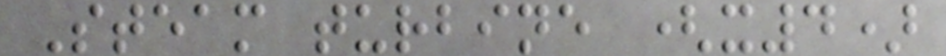Steam turbine (x4)
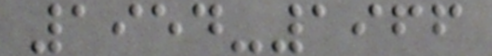1954-1966
